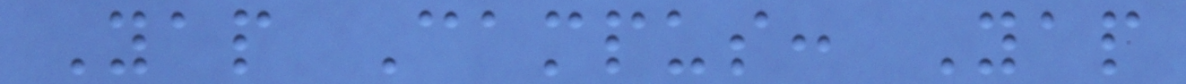Yap Campus: Yap
